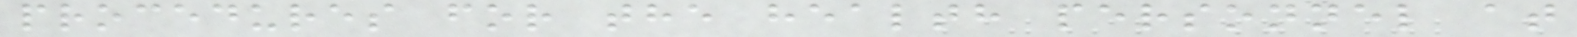procedures for the health personnel at
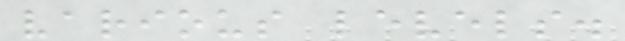various levels.
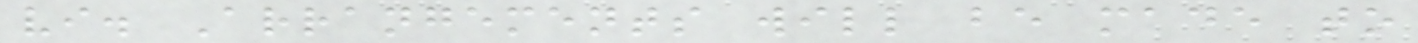vi. Arrangements will be made to
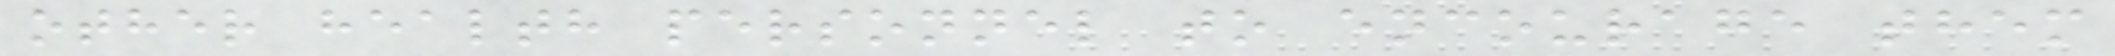other health personnel to encourage them
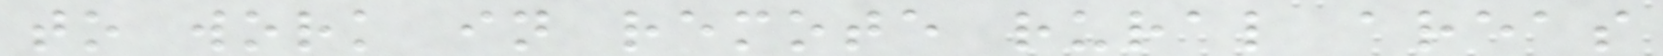to work in remote rural areas
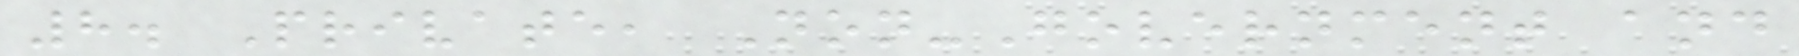8. Private, Non-Government and
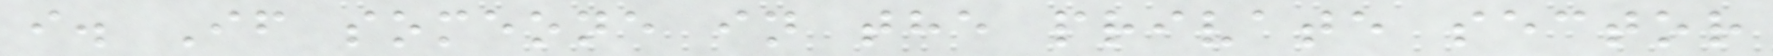i. If someone in the private sector
